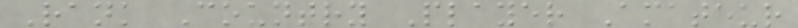Rank Country Player Amateur
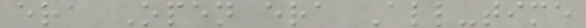era Open era All-time
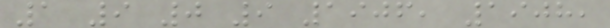1 9 0 9 1906, 1908,
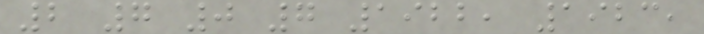2 7 0 7 1922, 1923,
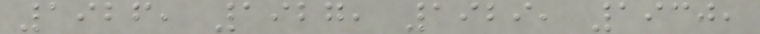1926, 1927, 1929, 1930,
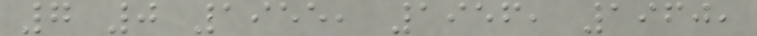7 0 1955, 1956, 1960,
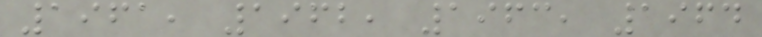1961, 1962, 1963, 1964
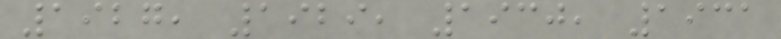1927, 1929, 1930, 1931
